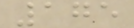175
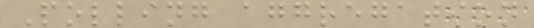Polling aggregation
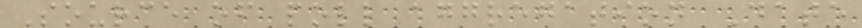Source of poll aggregation Date
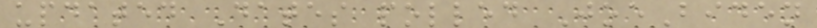updated Dates polled JoeBiden
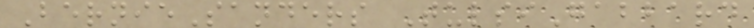BernieSanders TulsiGabbard
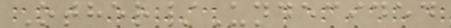Other/Undecided
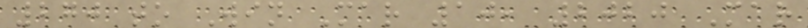270 to Win Mar 10, 2020 Mar
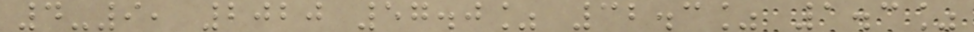4-9, 2020 57.0% 32.3% 1.3%
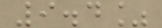9.4%
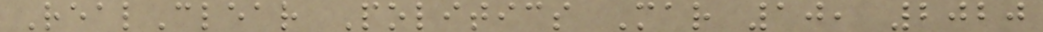RealClear Politics Mar 10, 2020
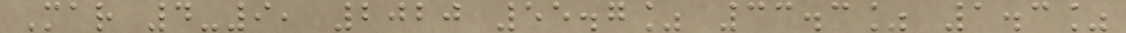Mar 4-9, 2020 55.7% 33.3% 1.3%
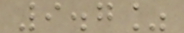9.7%
